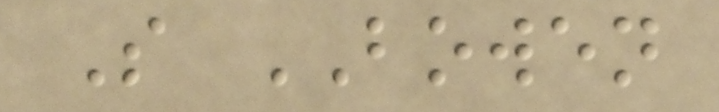S BOWEN
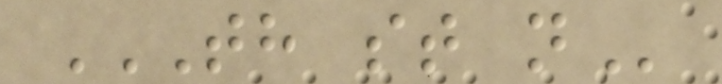TH ST N
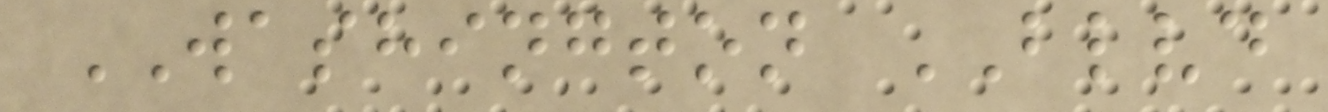WASHINGTON BLVD
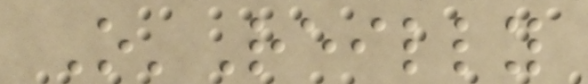O'Reilly
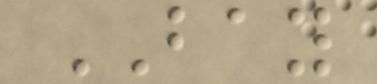BAY
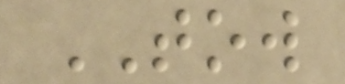TOW
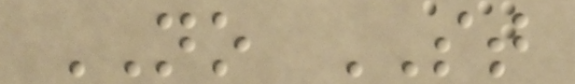NO ST
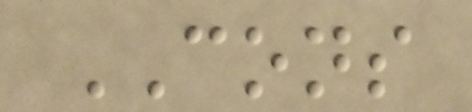CONS
